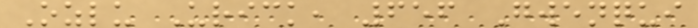Ozlu Urick, 656 Gwenqui
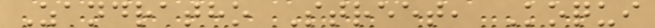Zandratho Street, Koqui
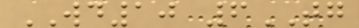WD10 6TG
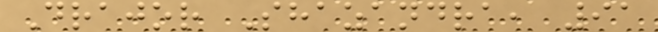Drajor Shazandra, 91
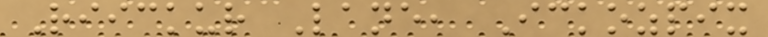Riickur Lane, Ickozpix
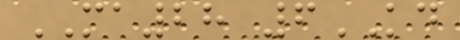MA28 6KD
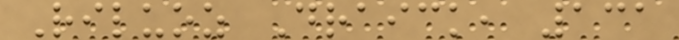Riluoz Draick, 131
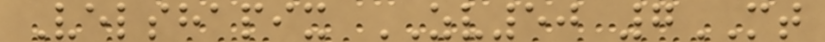Velshapix ZV50 7MT
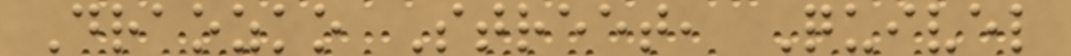Draozko Street, Quivel
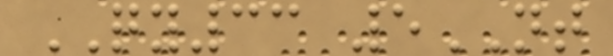QY33 5NT
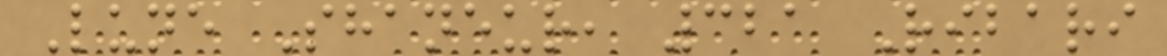Lune Shaneur, 321 Ribari
